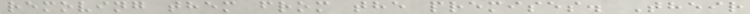removing them from the premises. Their
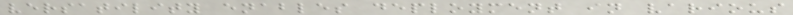versatility enables deployment in various
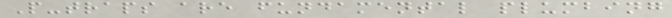P-traps are fundamental plumbing
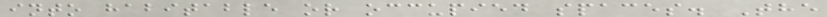into habitable or occupied spaces. The
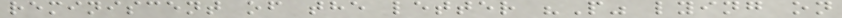reminiscent of the letter "P" lying on
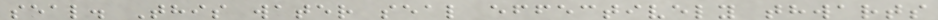seal. This water seal effectively thwarts
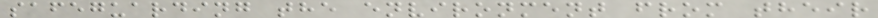safeguarding the environment from their
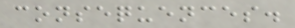consequences.
